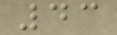43
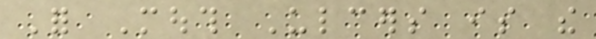For Mouth Ulcers is the
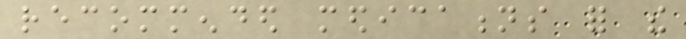recommended medications for the
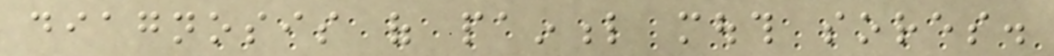diagnosis of painful mouth sores.
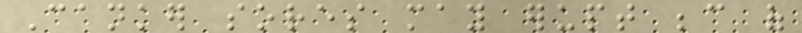Canker sores may erupt because of
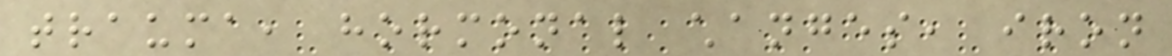trauma, hormonal changes, iron
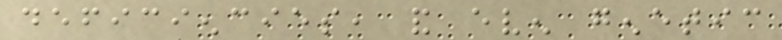deficiencies, and even genetic
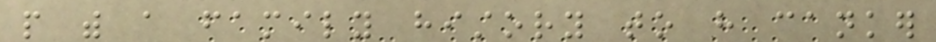people with a family history to have canker
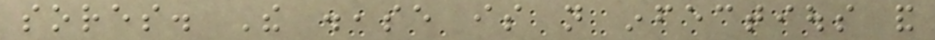sores. The disease is not infectious and
